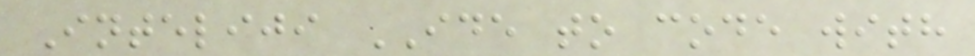Inteliji IDE to code with
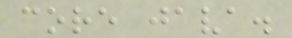core java.
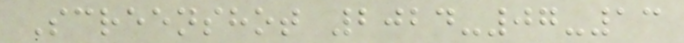Screenshot 2024-07-13
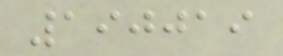190019
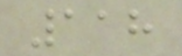118
